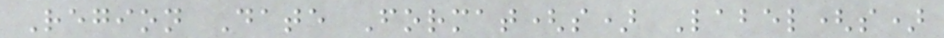Region Date Format(s) Label(s)
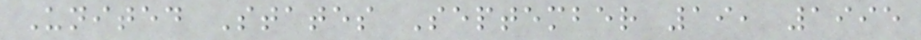United States September 19, 1995
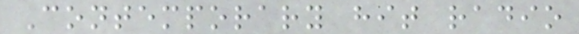Contemporary hit radio
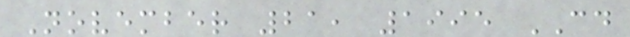November 21, 1995 CD
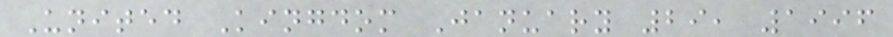United Kingdom January 29, 1996
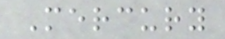Mercury
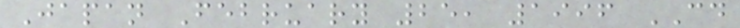Japan February 25, 1996 CD
